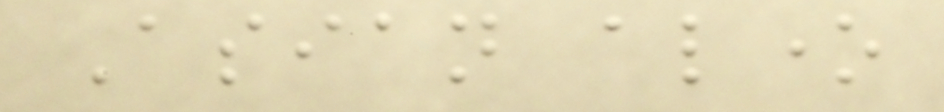Asian alone
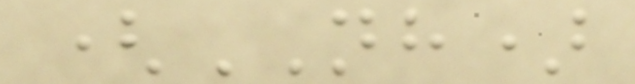(NH)
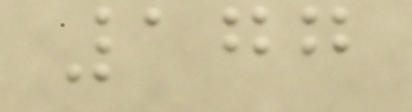177
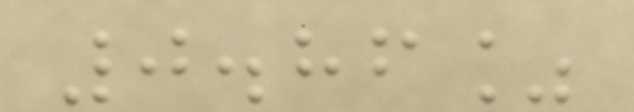0.86%
